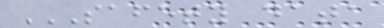SAFETY DATA
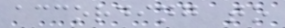according to
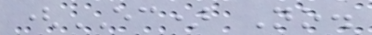(EC) No.
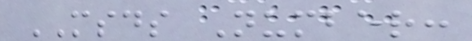MSDS Number:
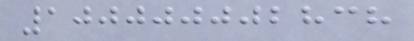100000002838
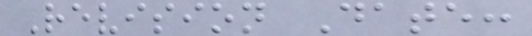Revision Date:
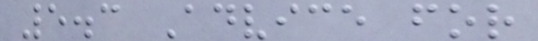5.3 Advice for
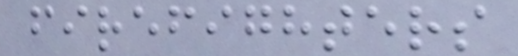firefighters
